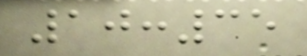10:35
